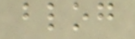blog
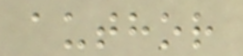author
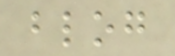blog
